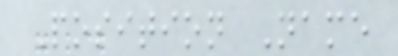Position Name
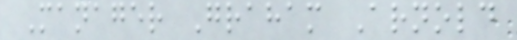Manager Graham Arnold
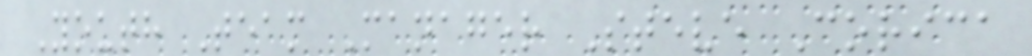Youth Team Manager Steve Corica
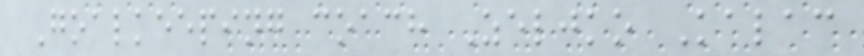Goalkeeping coach Zeljko Kalac
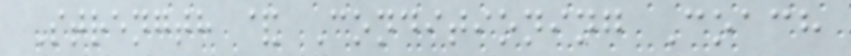Strength & Conditioning Coach
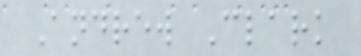Andrew Clark
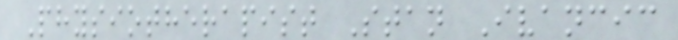Physiotherapist Stan Ivancic
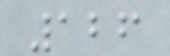126
